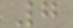7
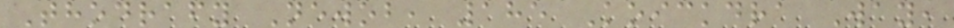Thodrafy Newob, 185 Koickdra Way,
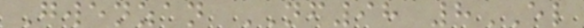Gwenzan NF98 8EL
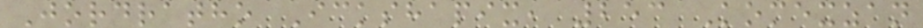Jordratho Ickshapix, 253 Komexzan
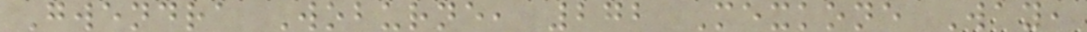Gwendra Woburne, 272 Mexkone Way,
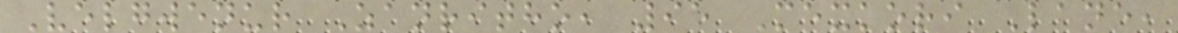Velgwenur Zanritho, 95 Mexkori Lane,
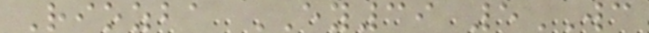Riozba EY39 5WC
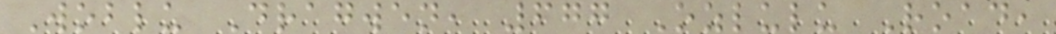Woblu Dragwen, 677 Ozlulu Road,
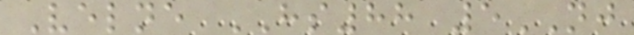Velne HS88 5NJ
